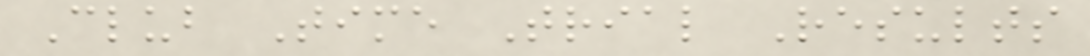Club Time Trial Results
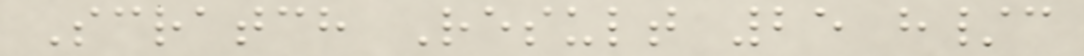Scratch Result 25 h/c
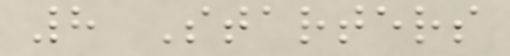8 Starters
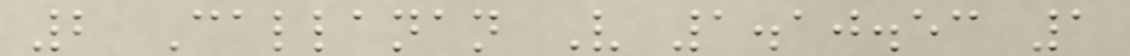2 Callanan V 1.10.53 1
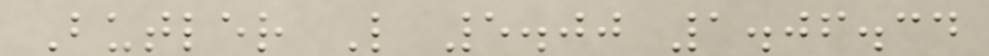Butler L 5.00 1.06.34
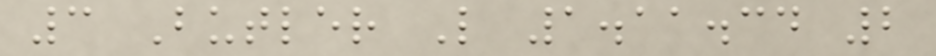3 Butler L 1.11.34 2
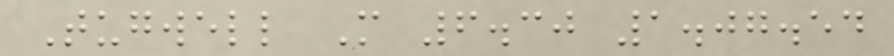Tugwell M 6.30 1.07.54
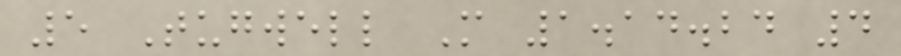5 Tugwell M 1.14.24 4
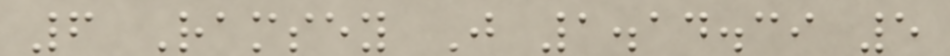6 Ramsey J 1.14.39 5
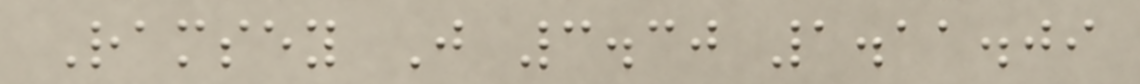Ramsey J 3.30 1.11.09
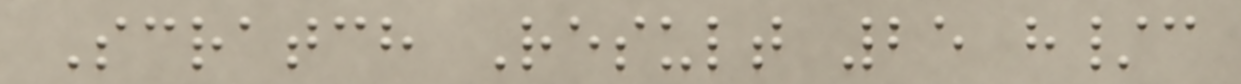Scratch Result 25 h/c
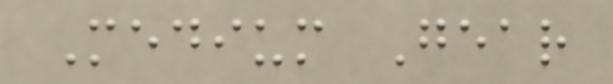Medium Gear
